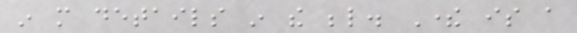in more details in the below. There is a
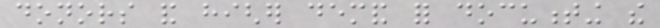donors and higher demand for documenting the
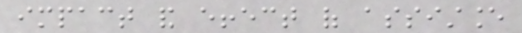impact and effect of assistance
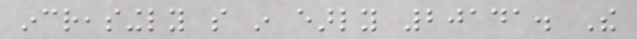increasingly so in early 20141. The
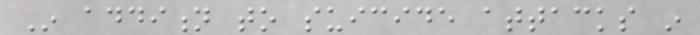In addition to suicide attacks in
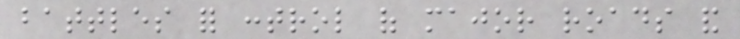battles for control of major roads and
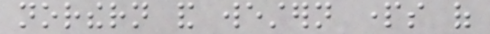northern and western parts of
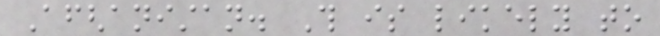Afghanistan. This is likely to
